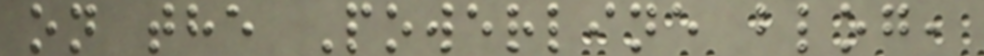on the Powerline blog,
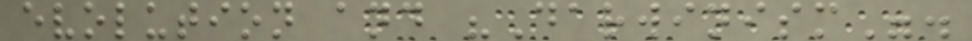evolution and "Darwinism".
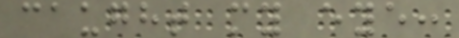caught my eye:
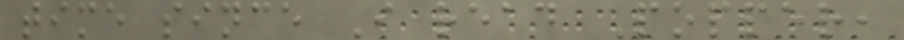time since I read Popper,
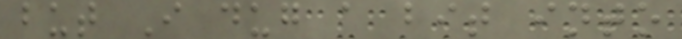but I dug a bit into
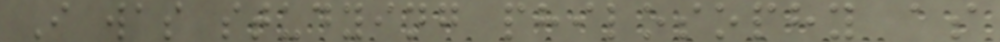I was studying philosophy as
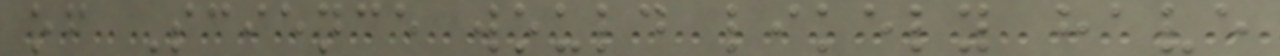of Science would likely have
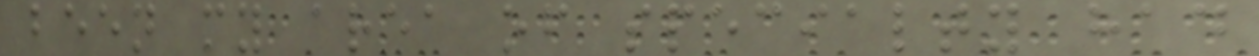been my area of specialty had
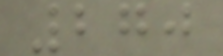270
